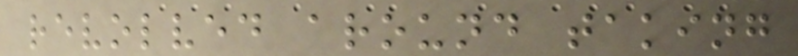revolved around taking
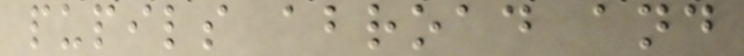pupils abroad and
